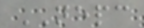NEPC
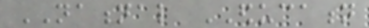NATIONAL EDUCATION
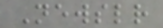Newsletter
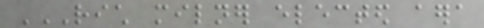RICH MILNER ELECTED AERA
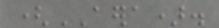(AERA).
